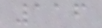116
